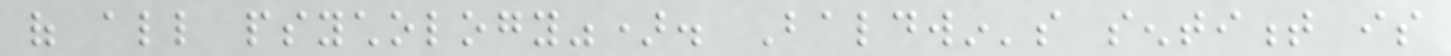of all psychology"). Baldwin's sentiment is
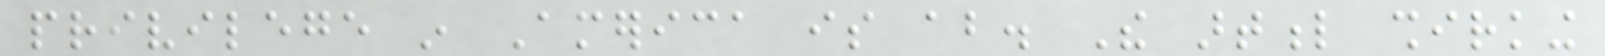privilege in America is about. The artful shirking
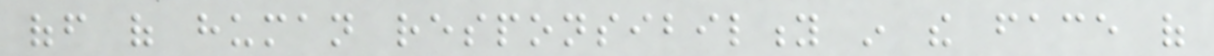off of human responsibility in the face of
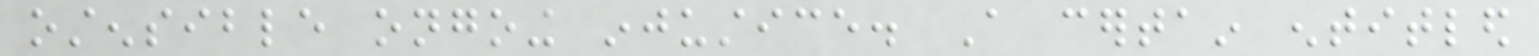ostensible ongoing injustice. A certain entitled
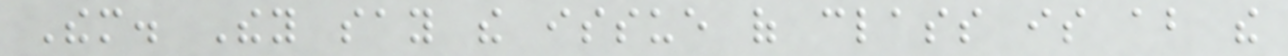Them. They say the issue of class is about the
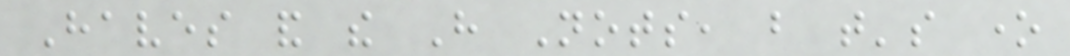Haves and the Have Nots, but that's one
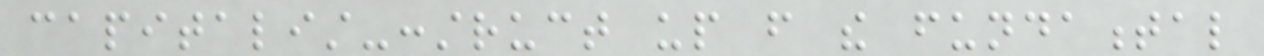capitalist-construct up from the fundamental
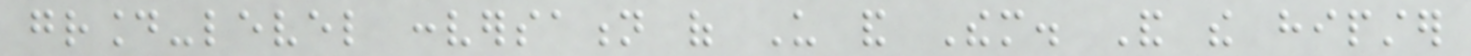ground-level conversation of Us and Them. And the hipster
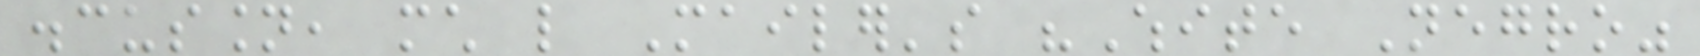discussion, much like Mailer's "White Negro"
